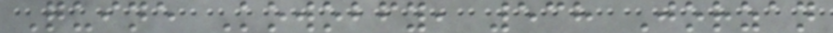Quine Kowobfy, 538 Jorzan
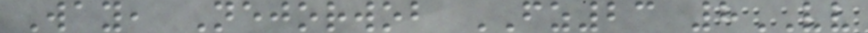Way, Nejorwob FZ23 8VV
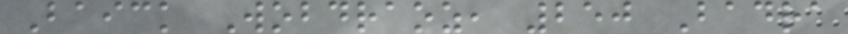Baick Wobdraoz, 250 Badra
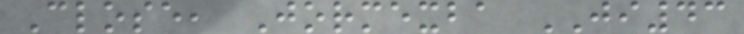Close, Jormexba JI43
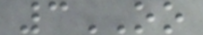3OO
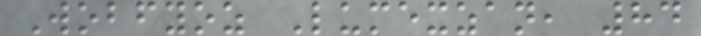Wobfyoz Lumexzan, 84
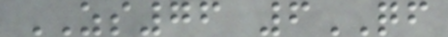ZS76 6QF
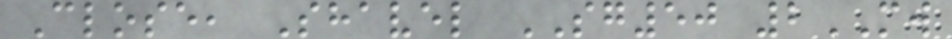Close, Shavel SG50 2MW
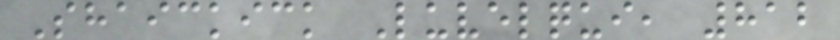Shaickick Luvelqui, 812
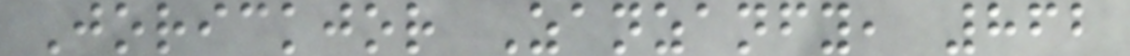Jorickjor Zanzanfy, 862
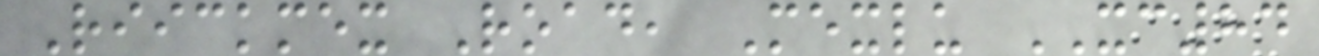Riickmex Road, Mexlu XC84
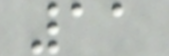11
